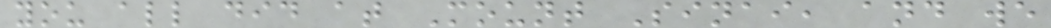you all did at Mount Sinai, and we
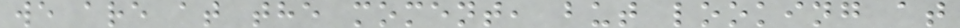we are at the moment, but looking at
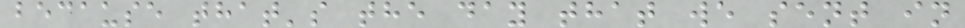because that's the day that we sent in
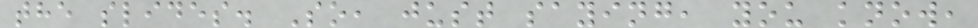the slides. So, just saying, you know,
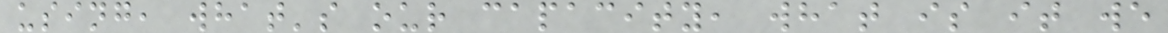using, what's our capacity, what is it we
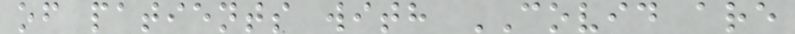of patients with COVID are
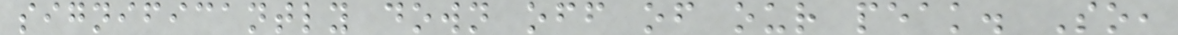significantly down off of our peak. So,
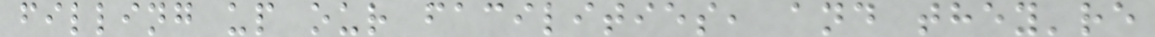filling up our facilities, and they're
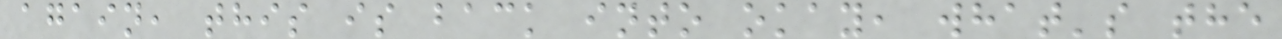again, this is back into okay, what's the
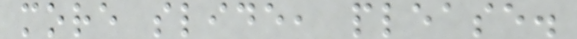more slide, please.
